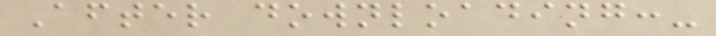After downloading:-
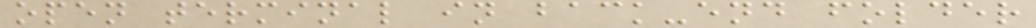open terminal in back-end folder
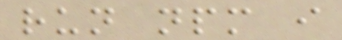run npm i
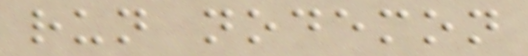run nodemon
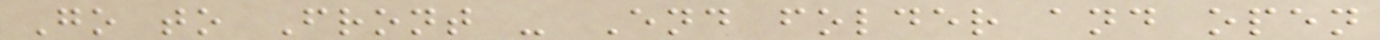Go to Front - End folder and open
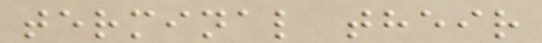terminal their
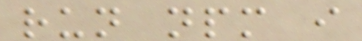run npm i
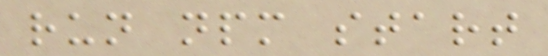run npm start
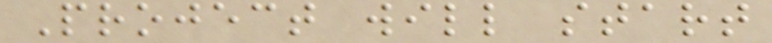Project will start
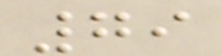79
